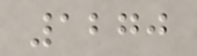1270
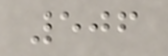506
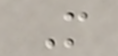M
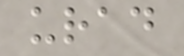urad
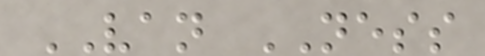VAN NESS
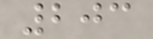203
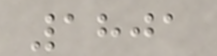1801
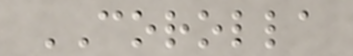COROLLA
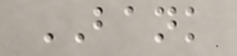BANK
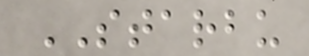STARBU
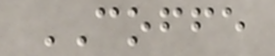COFFE
